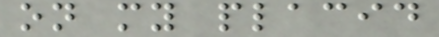on my placid
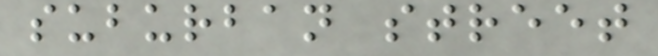suburban street
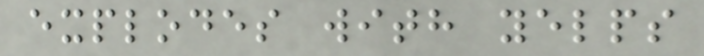explodes with yelps
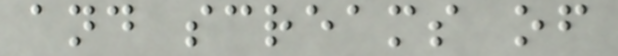and screams of
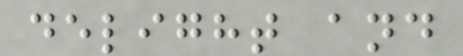delight and
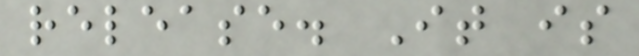release. It is
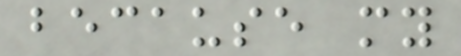because my
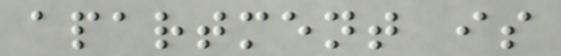apartment is
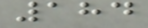184
